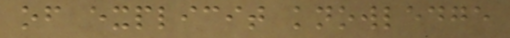of explicit knowledge
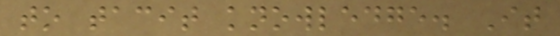to tacit knowledge. It
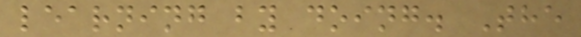learning by doing. The
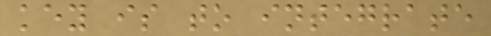key is to integrate
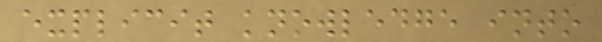explicit knowledge into
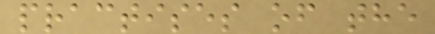practises of the
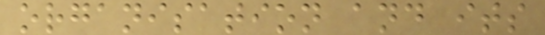organisation and its
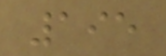195
